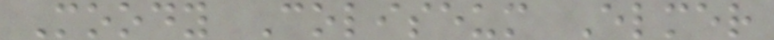Moody Coliseum Elmer
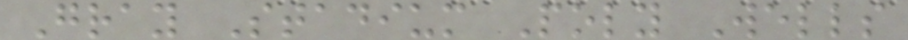Gray Stadium Poly Wells
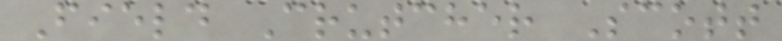Field Crutcher Scott
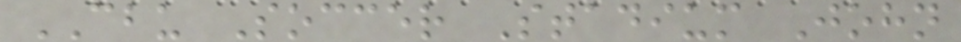CBU Soccer Stadium John
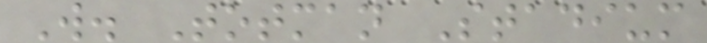W. Totman Stadium
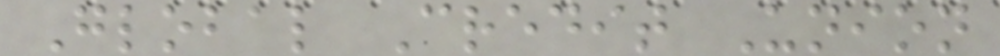Global Credit Union
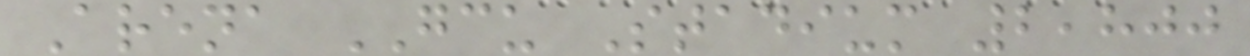Arena GCU Stadium 2,800
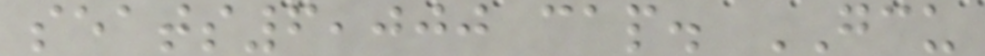seats6,000 cap. GCU
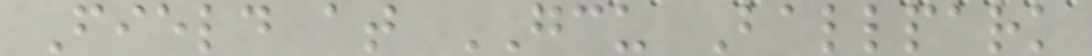Field at GCU Ballpark
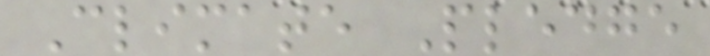Climate Pledge
